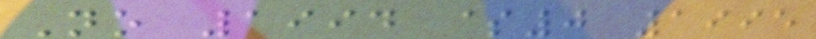No 1994 $0 1995
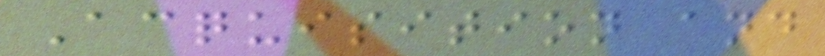Acquisition and
